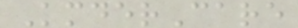KmderCare
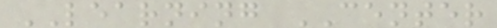LEARNING CENTER
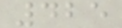425
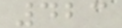423
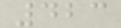423
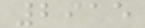2915
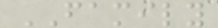FAMILY
